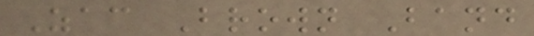Zac Brown Band
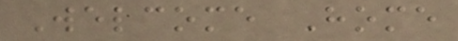Welcome Home
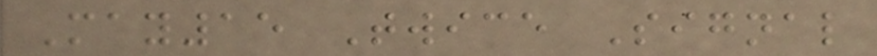May15 Twice Signal
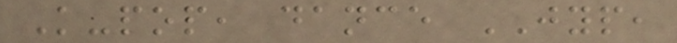K-pop, dance JYP,
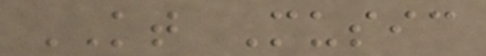KT Music
